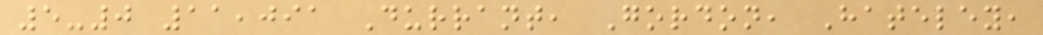5-0 11,091 Durrant, Gordon, Hateley,
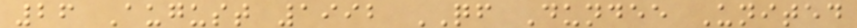26 August 1992 QF Dundee United
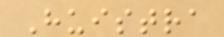Huistra
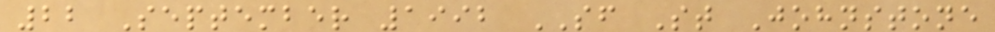22 September 1992 SF St Johnstone
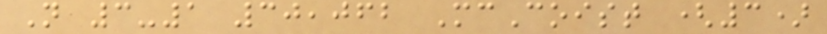N 3-1 30,062 McCoist (3)
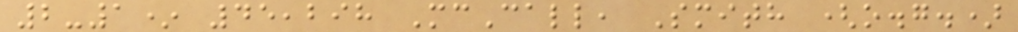2-1* 45,298 McCall, Smith (o.g.)
